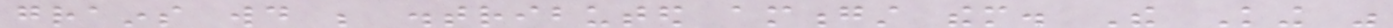grains would be distributed amongst them. The King was
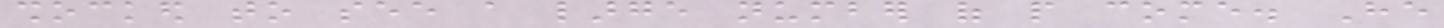shocked to see a large number of people come. He
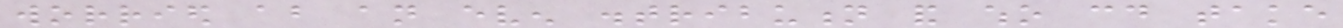worried about an even distribution and who could take
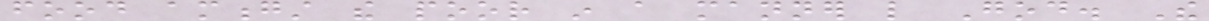food amongst the poor in a manner like God. The
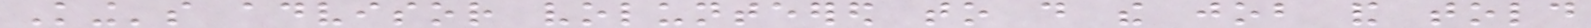King's advisor volunteered to do the job and told
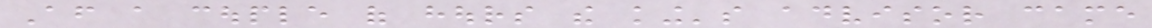After a couple of hours the king's advisor came
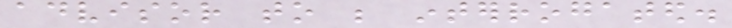advisor to be interrogated.
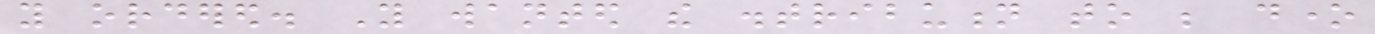you ordered. You wanted the distribution to be done
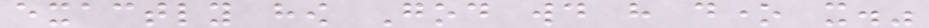exactly how God would have done it."
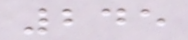245
